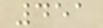451
